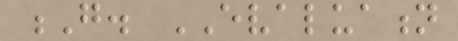G. EVALUATION
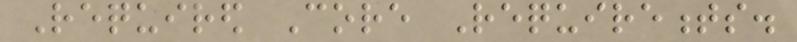Required Core Requirements.
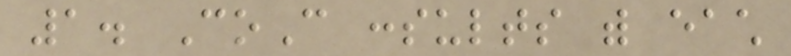1. CoC consults with each
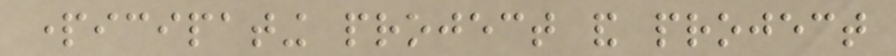participating project and project
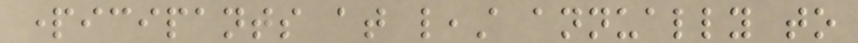participants at least annually to
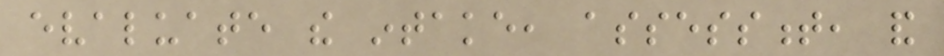evaluate the intake, assessment, and
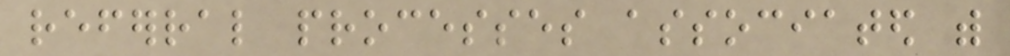referral processes associated with
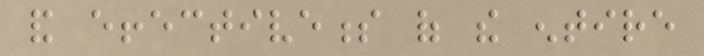and effectiveness of the entire
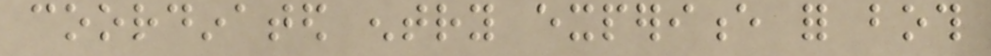coordinated entry experience for both
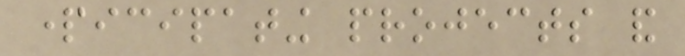participating projects and
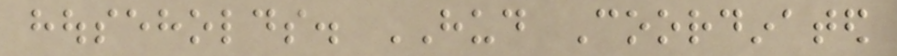households. HUD Coordinated
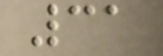31
